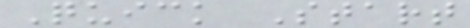Quick Start
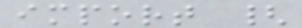import {
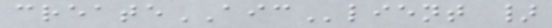createAIClient }
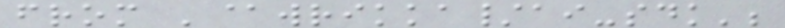from '@wrikka/ai-sdk';
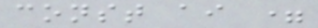const ai =
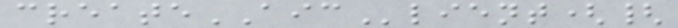createAIClient({
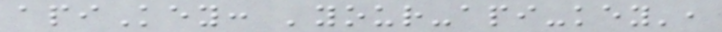apiKey: 'your-api-key',
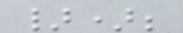});
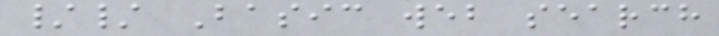// Basic web search
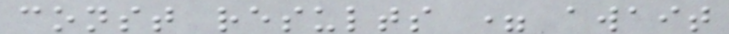const results = await
